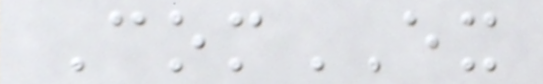ComEX
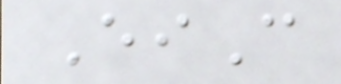EiC
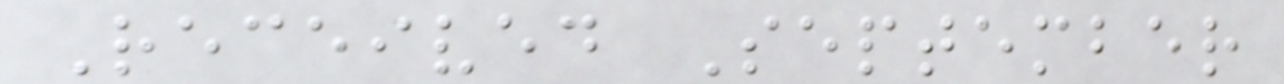Received September
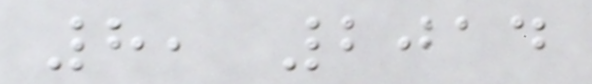8, 2014
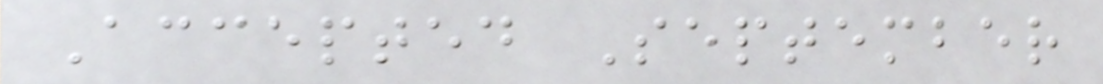Accepted September
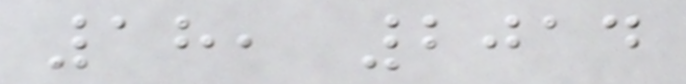18, 2014
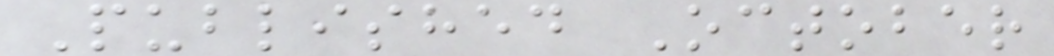Published October
